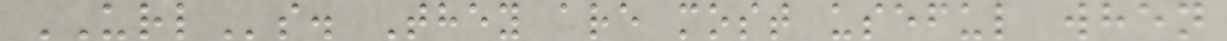URLs. They are most useful when
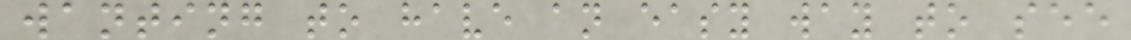wanting to have an easy way to see
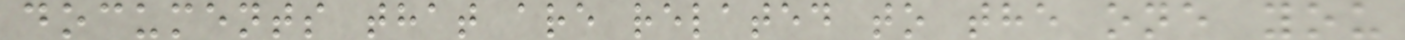documents that are related to the one you
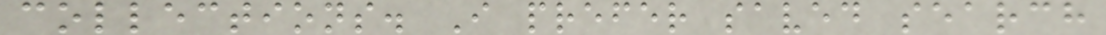collections. I prefer saved search
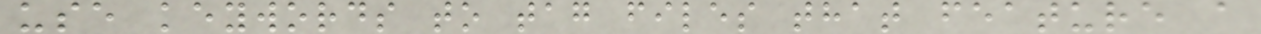use keywords to tag files that feature a
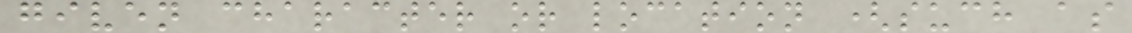given character or location (such as
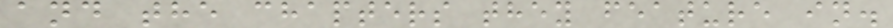and the chapters they feature in.
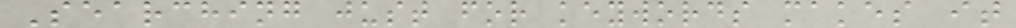Searching just for keywords makes it
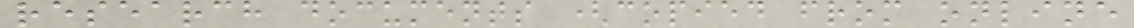research documents (copied from online
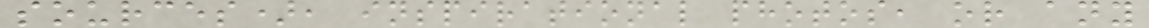sources), inspirational photos, or any
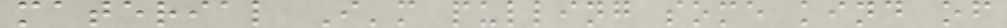material I'm pulling some kind of
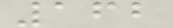162
